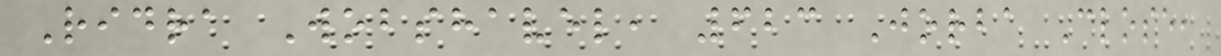Ridra Wobshavel, 623 Jorba Close,
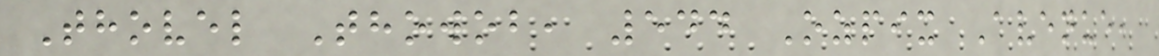Thovel Thowob, 544 Ozpix Avenue,
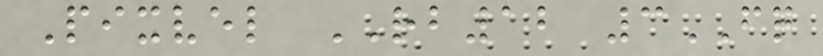Pixvel RB12 3FQ
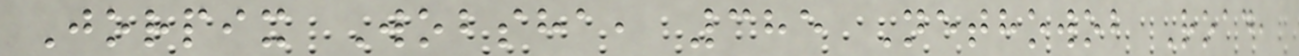Jorpix Wobsha, 385 Nethowob Road,
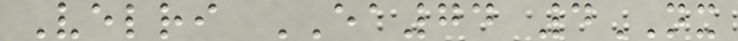Velri EA74 4NX
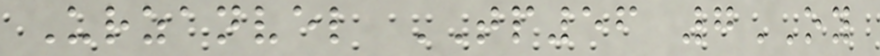Urzanvel TP56 7OY
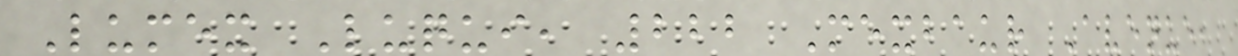Lumex Luqui, 222 Mexbaur Avenue,
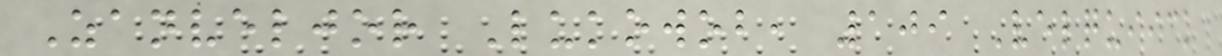Zanveljor Lukowob, 109 Velquiick
